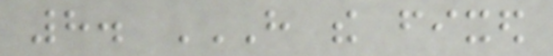8. HAVE THE FIXED
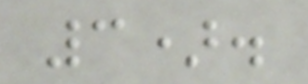3).
